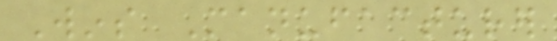Wins Manufacturer
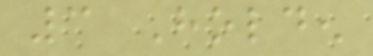3 Holden
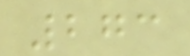273
